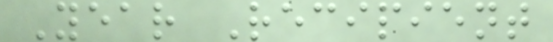Year Recipient
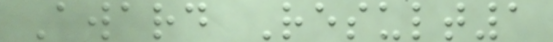Award Result1
